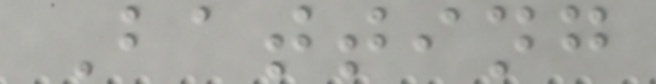Batting
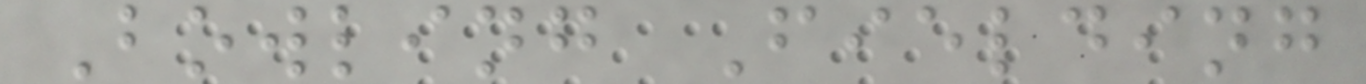Bowling Fielding
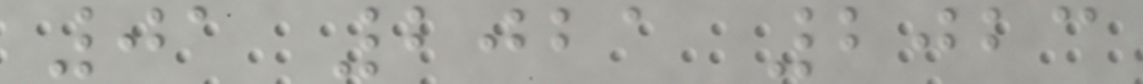01 2021 2023
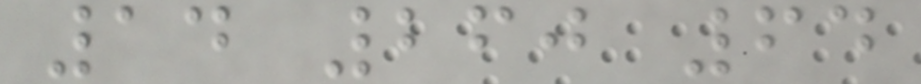14 260 64
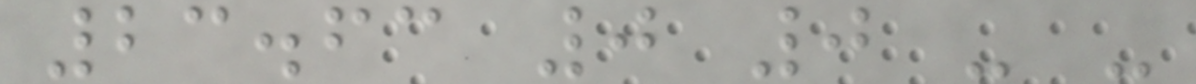23.63 0 0 - -
